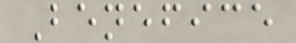Benefice
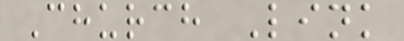Church Link
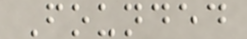Founded
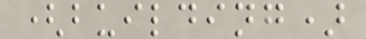(building)
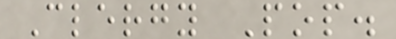Clergy Pop.
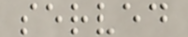served
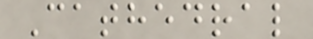Cathedral
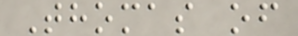Thomas of
